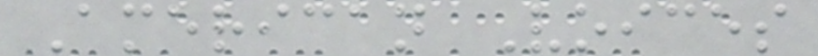American Voices
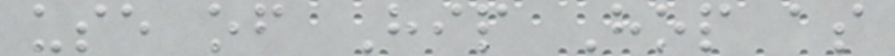use of Hip Hop as
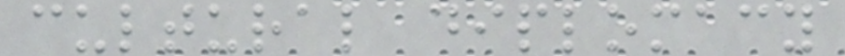cultural diplomacy
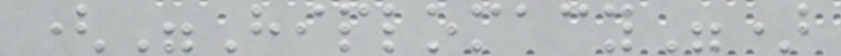("Hiplomacy")
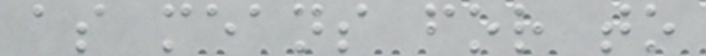as means for to
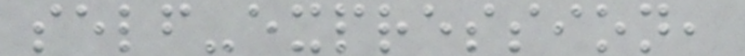self-expression,
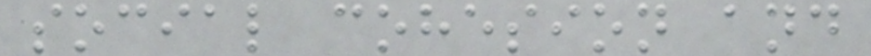social cohesion and
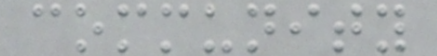community
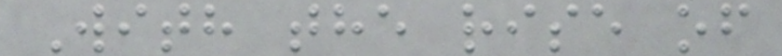With the rise of
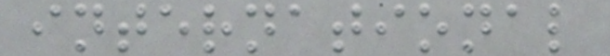international
